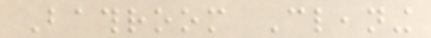Bathroom Cleaning
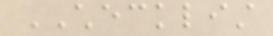CHECKLIST
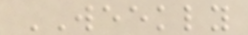WEEKLY
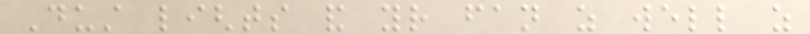Dust lights and your fan as well as
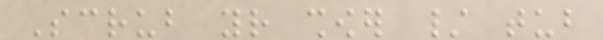Scrub your shower / tub
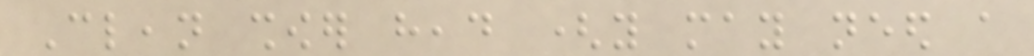Clean shower head (you may need a
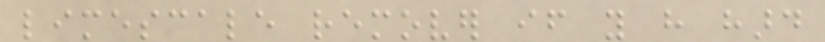limescale remover if you have hard
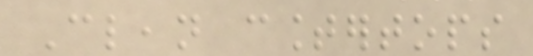Clean countertops
